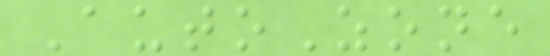AutoZone
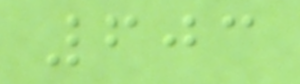603
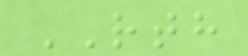RTH
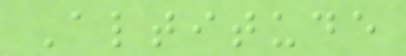Altitude
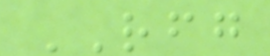RFG
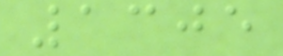1305
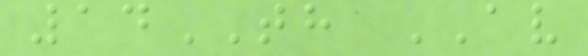14TH AV
